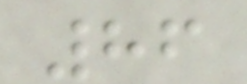86
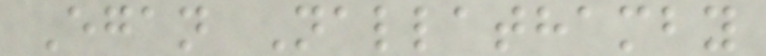Egan Nallathamby
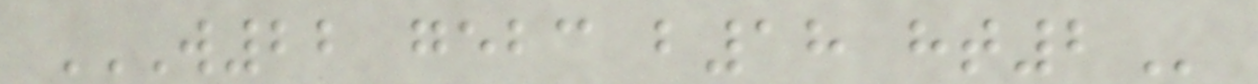W22 GEBC B18 HT2
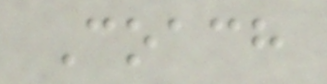Coach
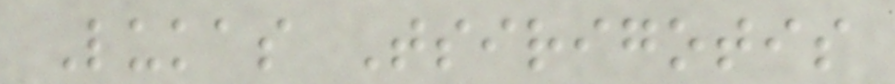Lukas Tsirigotis
